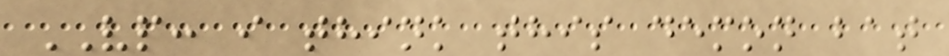VP: i think this demon bat
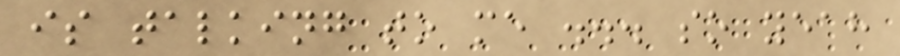is talking to me ... so yeah
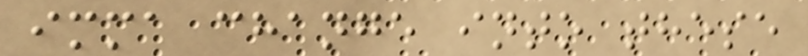imma change into these
